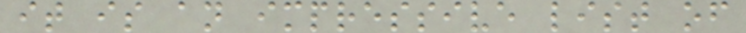it is an impressive list of
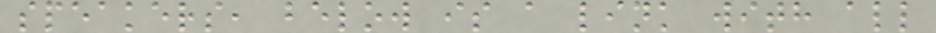speakers, below is a link with all
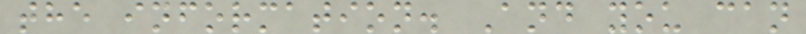the information. And you can
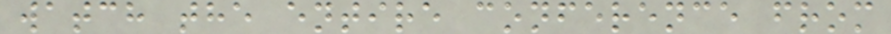watch the entire conference from
